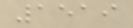1519
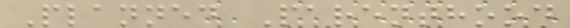Planned Parenthood
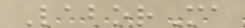LaborMa
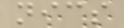nics
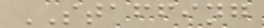STAFFING
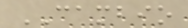CAMBIO
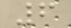6
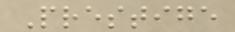Prestige
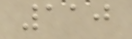110
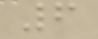6
